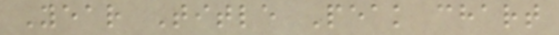Year Title Peak chart
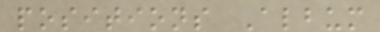positions Album
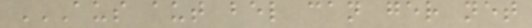AUS AUT BEL CAN GER NET
